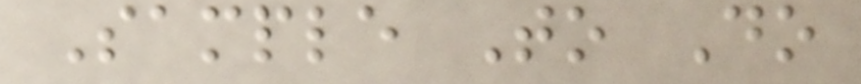Sample To Do
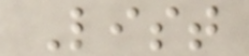List
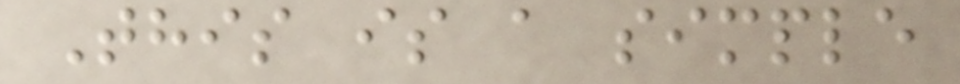This is a simple
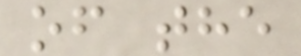of the
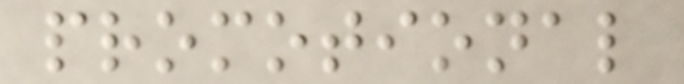promotional
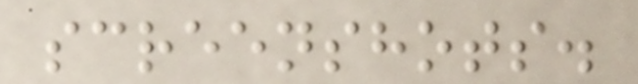screenshots.
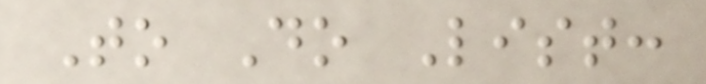To Do List:
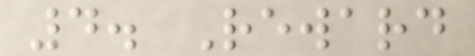4. Reward
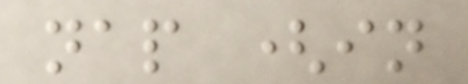nap (in
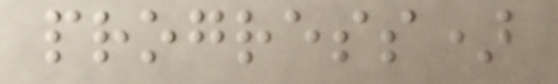progress)
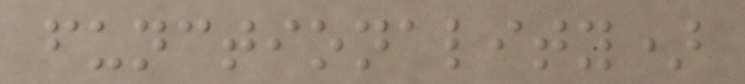functionality)
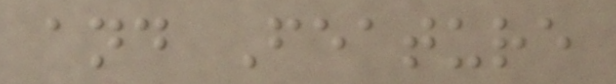and Feature
